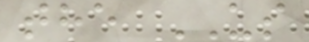the US
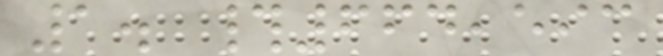1. #664,593
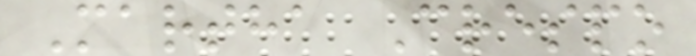Martha Crespo
